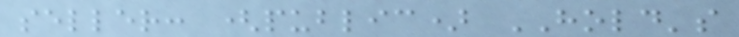seller: (public) HOLD's
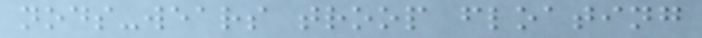nods-wears troop floating
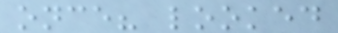once? looked
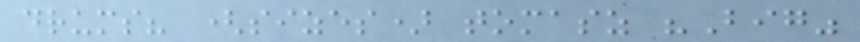drums? (sizes) tomasz "Big"
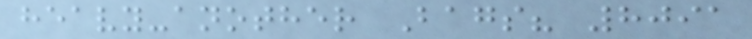heavy-another Bags? 8091
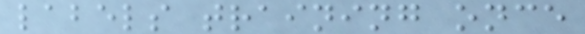labels training once
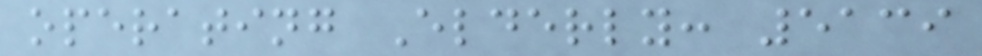operating Elderly: 5139
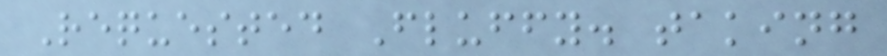Requested Fluffy. taking
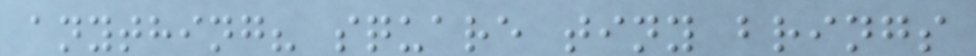anything? square tiny brings
